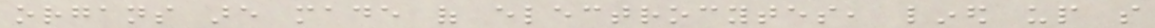organs are made of electrocytes, lined up so
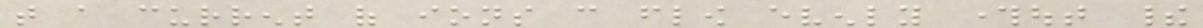that a current of ions can flow evenly throughout their
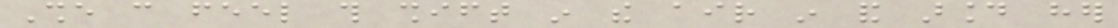She can feel this shift in the air in and around her
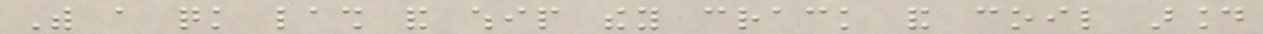With a quick lash and whip they crack and coil around
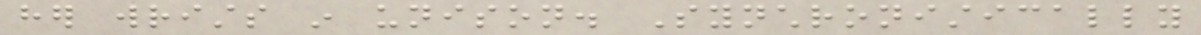her wrists in unison. Synchronistically
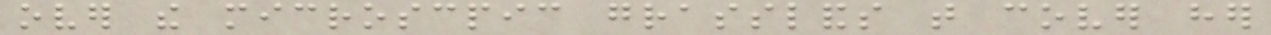over the microscpic grasslands that cover her
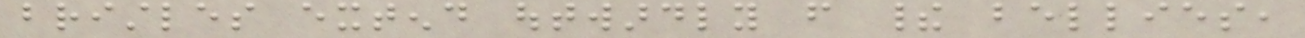bristles extend outwardly from their bellies,
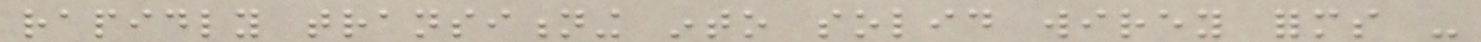rapidly transitioning into solid wirey forms -
